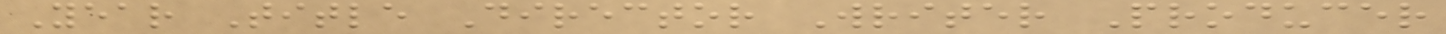Year Title Director Writer Producer
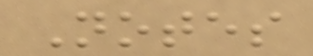Notes
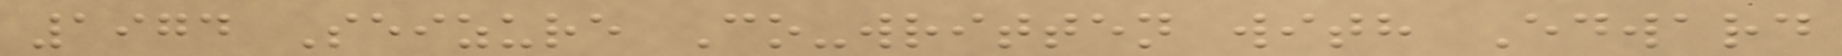1974 Seizure Co-written with Edward
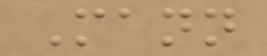Mann
